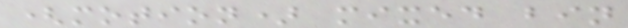(motion) mixed bin
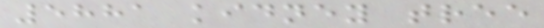5881 kidney tree
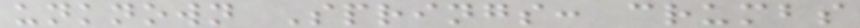unknown Springs: crumbs
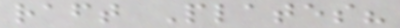raft Plates?
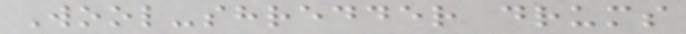Wool-shredder drums
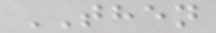THEN
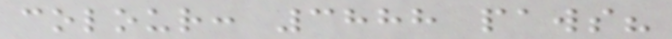colour: 3888 paws?
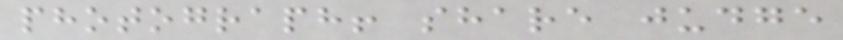photograph! share judge
